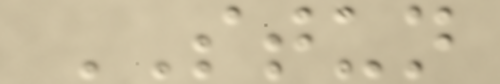STUN
